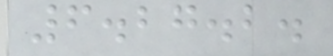6.27.2.
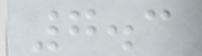7.3
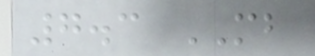7.3 MB
